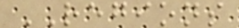REGIONS
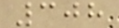308
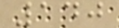140
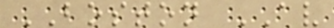BOSTON AV
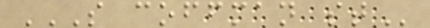S COFFMAN ST
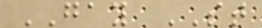GAY ST
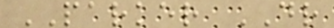PARKER DR
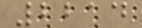2214
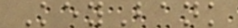KeyBank
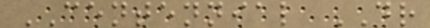CENTENNIAL DR
